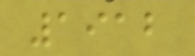1912
